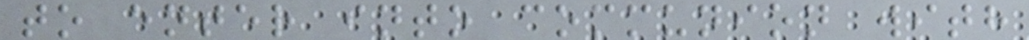to enter into communion with
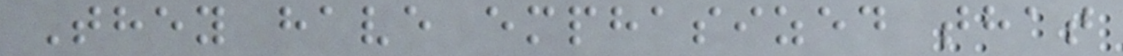They have emphasized that
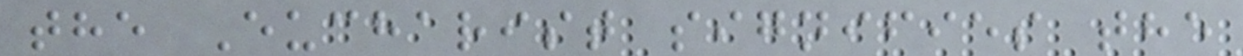the Eucharist signifies the
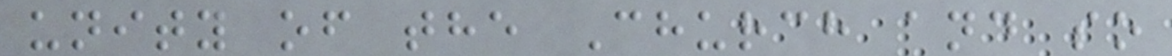unity of the Church and so
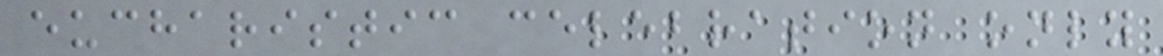eucharistic celebration only
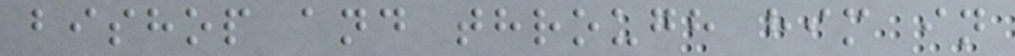bishop and through him in
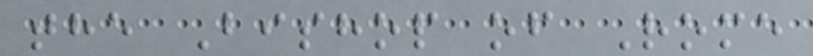the Bishop of Rome
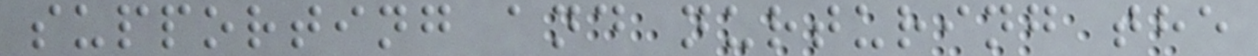supporting and nurturing the
